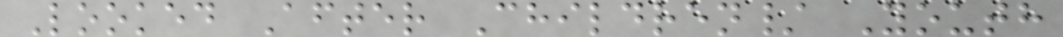Looked After Children/ Youth
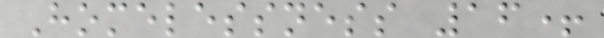Homelessness 16+
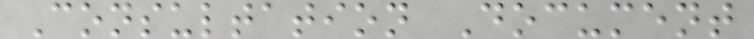Consultation Document
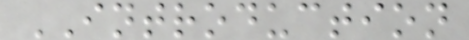INTRODUCTION
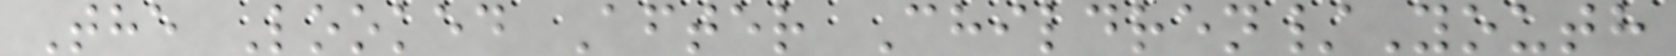The Looked After Children/Youth
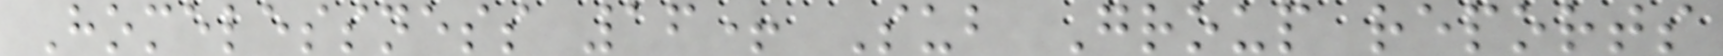Homelessness 16+ Sub Group reports
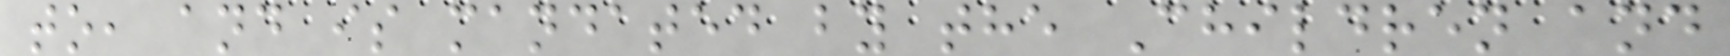to, and is mandated by the Children and
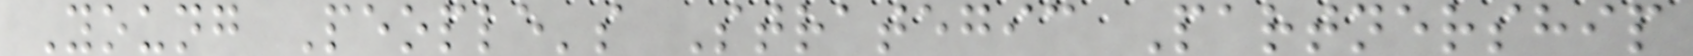Young People's Strategic Partnership
